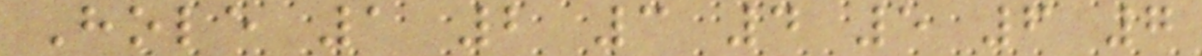Hole 1 2 3 4 5 6 7
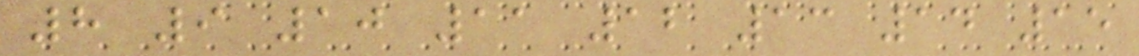8 9 10 11 12 13 14 15
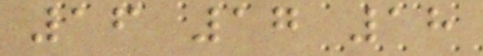16 17 18
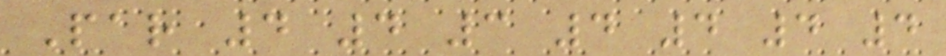Par 4 4 3 4 4 4 4
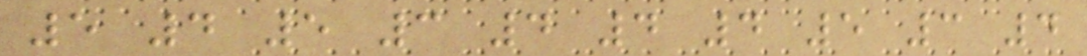5 4 5 3 4 4 4 5 3 4
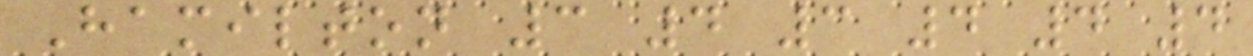Hamilton 3 4 3 4 4 4
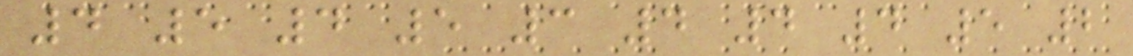4 5 4 5 3 4 4 4 5 2
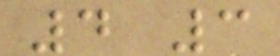4 3
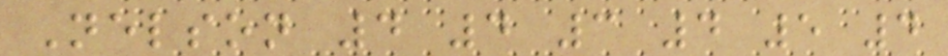Nelson 4 4 3 4 5 4
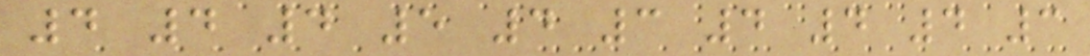4 4 4 5 4 3 4 4 4 3
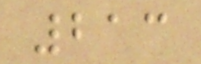213
